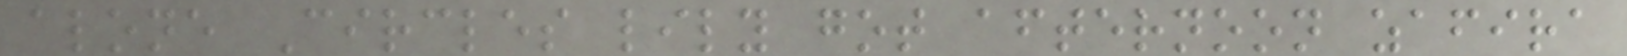alone Circles lily got afternoon zafira
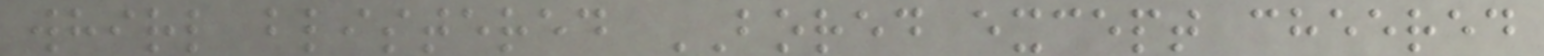whirl blistered BORED except cheered
